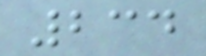234
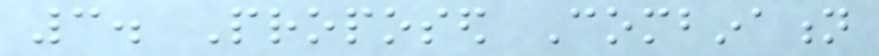3. Proposed Combination
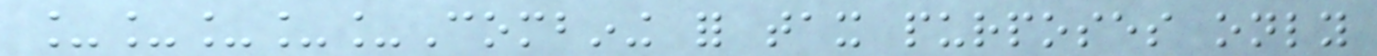_____Combining for tax purposes only
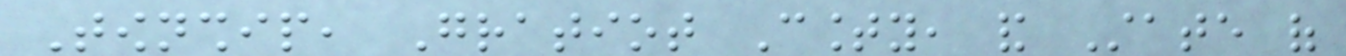Township, Gratiot County, and State of
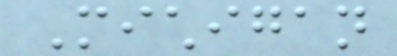Michigan
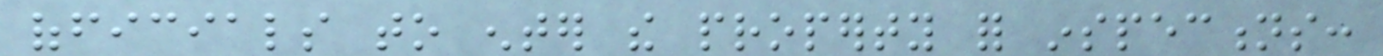officials to enter the property for inspections:
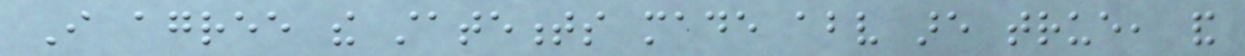I agree the statements made above are true, and
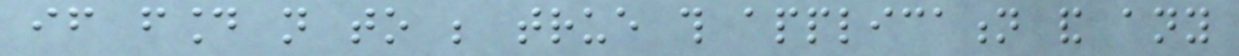if found not to be true this application and any
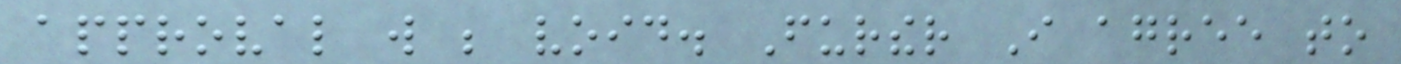approval will be void. Further I agree to
